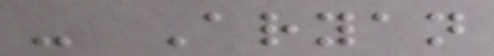- Aryan
